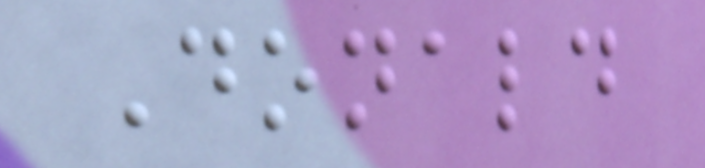Donald
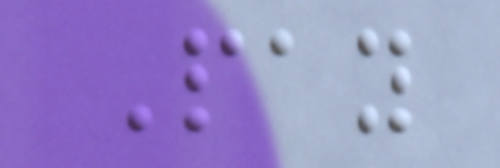Pay
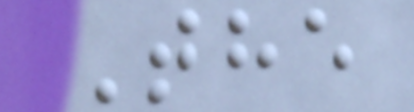The
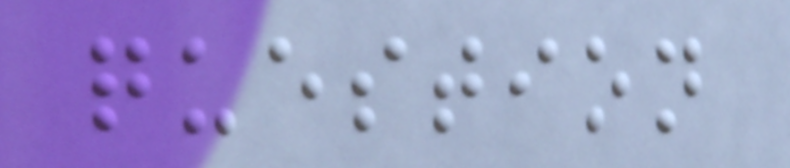question
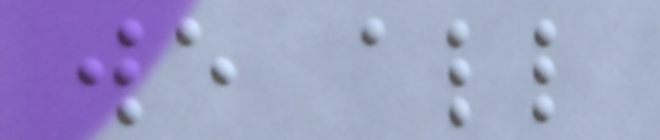we all
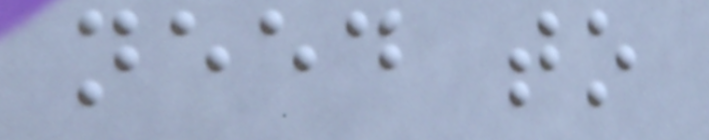need to
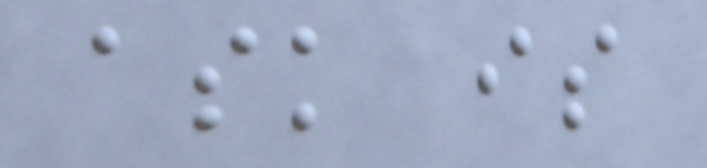ask is
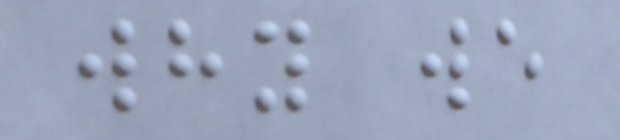why we
